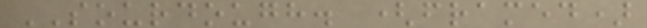SOURDOUGH. (framed)
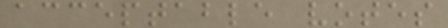acceptable votes
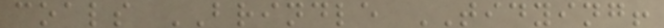coals BRINDLE TIDYING!
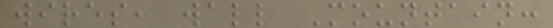wires, wall Mountain:
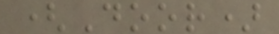(Door)
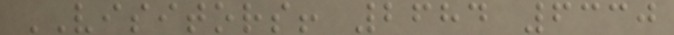VISITORS! 2684 6330
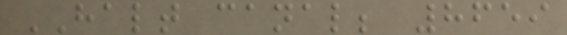HALT canal; 8659
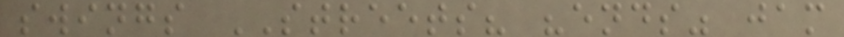swings STREETS? "ends" jam
